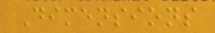Dimensions
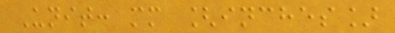Unit: mm [inches]
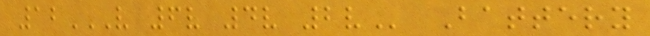12V 6V 4V 2V Battery
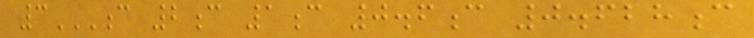3C 2C 1C 0.6C 0.628C
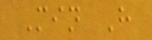Min H
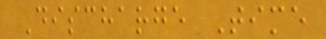Discharge Time
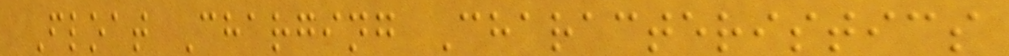Float Charging Characteristics
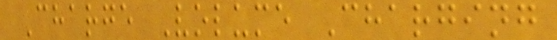Charge Volume Charging
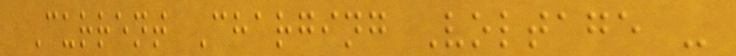Current Charging Voltage -
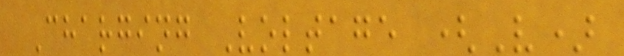Charging Voltage (V)
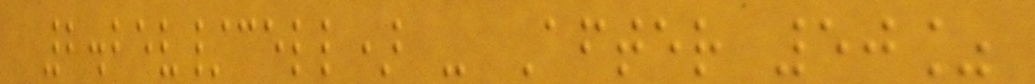2.25v/cell) - After 50%
